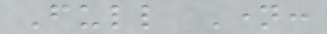Full Name:
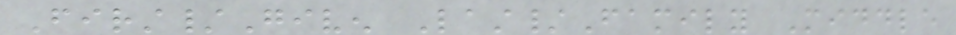First/Given Last/Family Middle
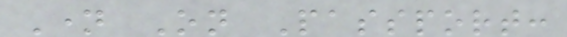Name On Passport:
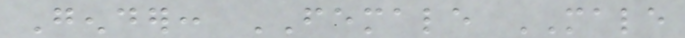Gender: FEMALE MALE
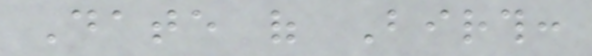Date of Birth:
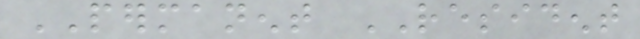PERMANENT RESIDENT
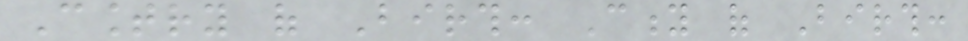Country of Birth: City of Birth:
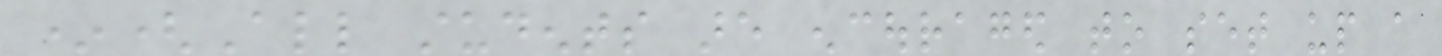*(All students are encouraged to set up a
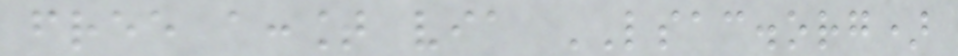free account via LSAC.org)
